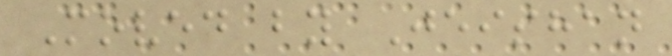Moved by Jeishan
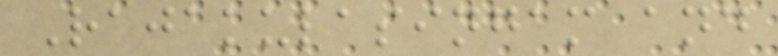Rajakulasingam and
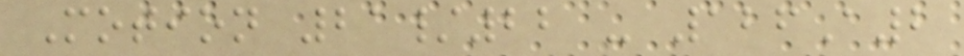Motion 21/22 - 126A2
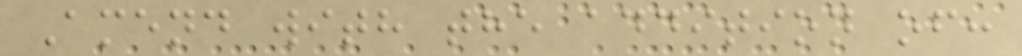Amend with the addition of:
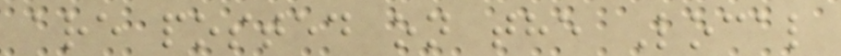are posted on the Local
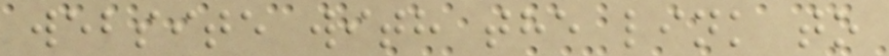website with the link to
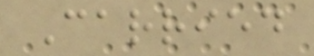Carried
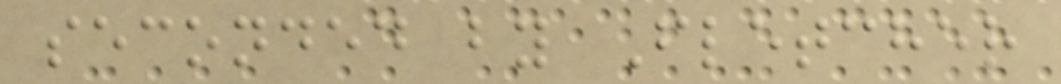seconded by Fletcher
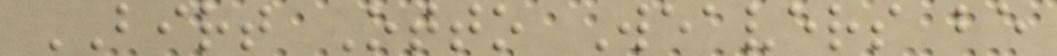BIRT Otto Weavers be
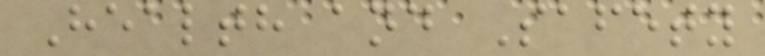Health and Safety
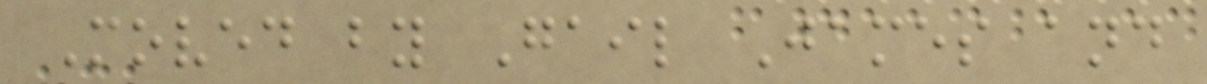Moved by Gail James and
